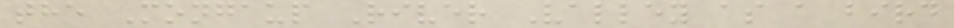the Mongaup River Valley as a bird
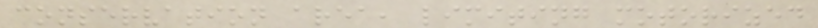conservation area, limiting motorized
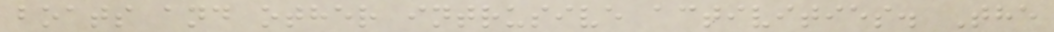boats and other intrusive activities. The
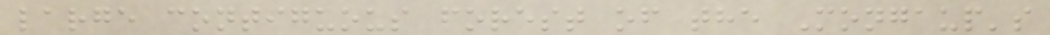large contiguous forest of the Mongaup's
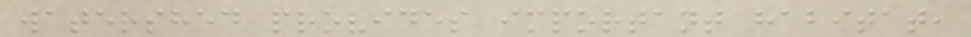watershed provides important habitat,
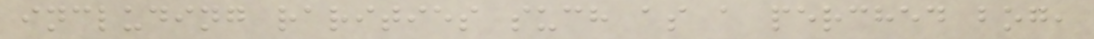including rarities such as a perched bog,
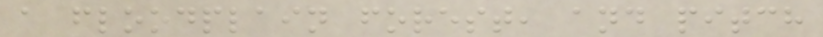a floodplain forest, and pitch
